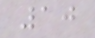10
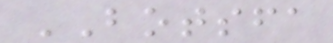BOTSFA
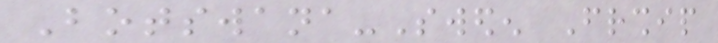Botswana-Sweden Friendship
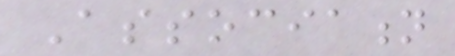Association
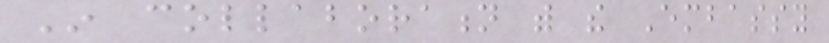In collaboration with the Embassy
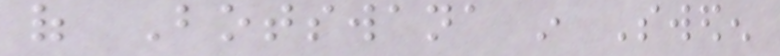of Botswana in Sweden
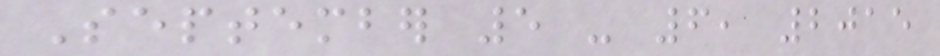September 5 - 6, 2015
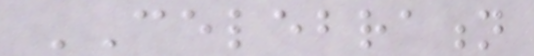CELEBRATION
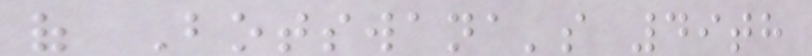of Botswana's 49th
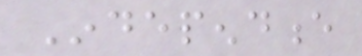Independence
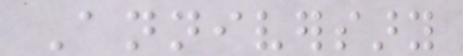Anniversary
